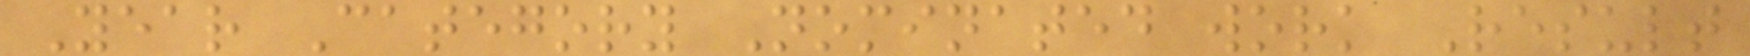Year Category Nominated work Result
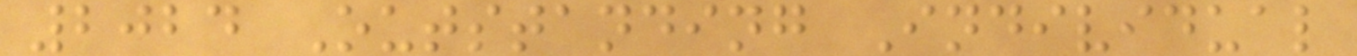2024 Outstanding Individual
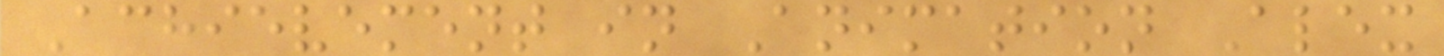Achievement in Animation Alex
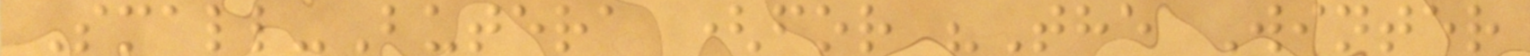Small-Butera (for "The Winter
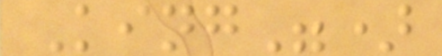King")
